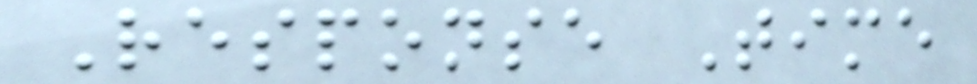Response Time
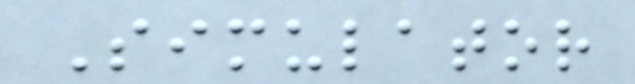Simulator
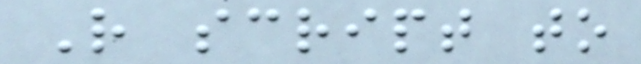R script to
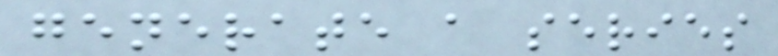generate a series
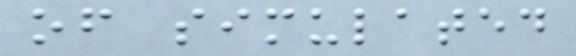of simulated
